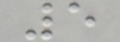5
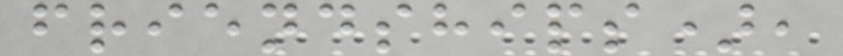friendships),
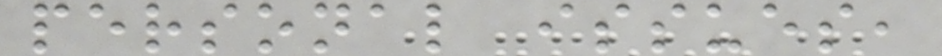personal issues,
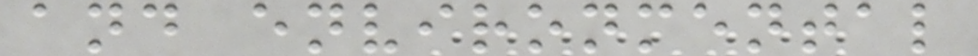and environmental
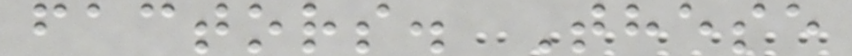factors. These
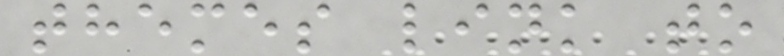themes link to
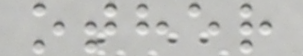other
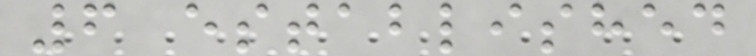6 established
